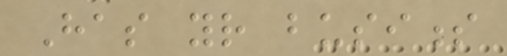Has your business
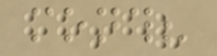month?
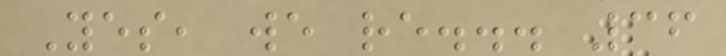Yes, we re... 36
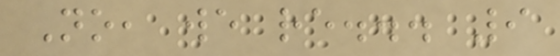No, we re... 9
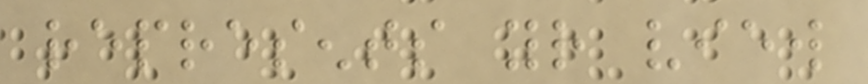represents your view
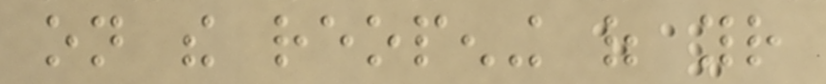on the reopening of your
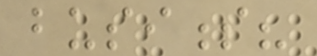business?
